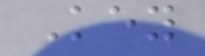Key
